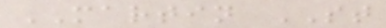MARTIN ST
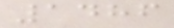1486
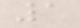1
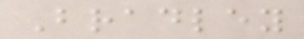Bradley
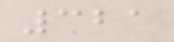321
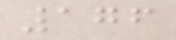176
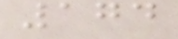174
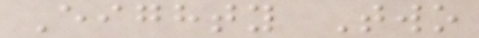Eighty Two
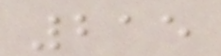215
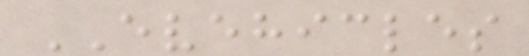EVEHICLES
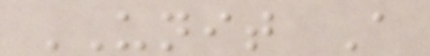UNIT A
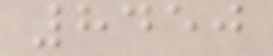8450
